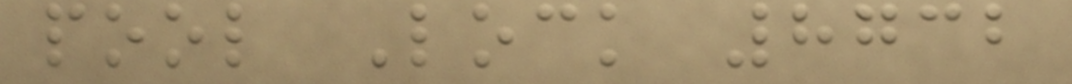pool Lock 8732
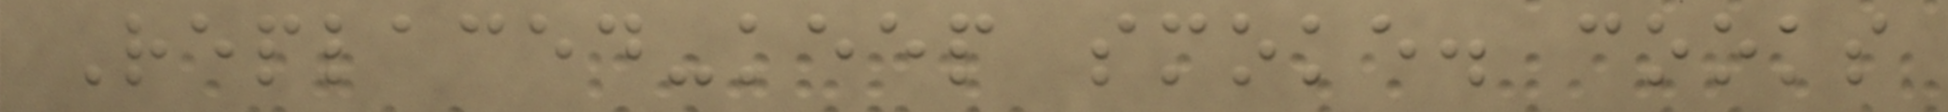Replaced-keep smoke. cooks
